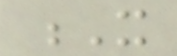X
